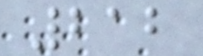212
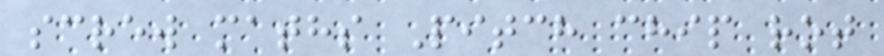screw maths Pitch chip rot
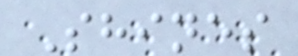Shines
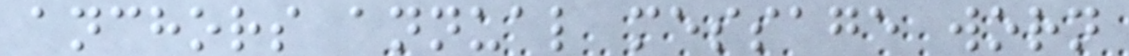anchors annual message worn
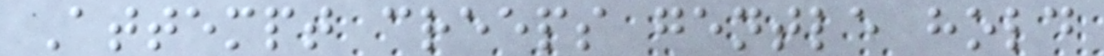Attempt creeps gentle hold
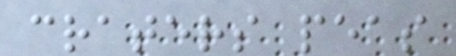craters peas
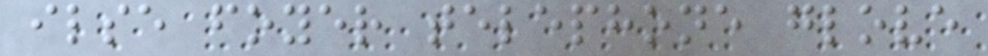ilse foyer telephone glove
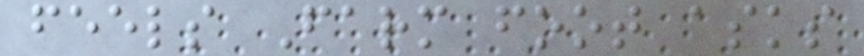feels Farm foot asks
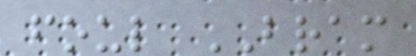foul BRAM
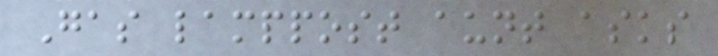Gas lamppost aunt asks
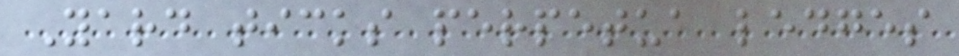Yard ticks perpetua ledges
